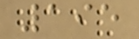195
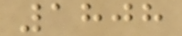1808
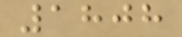1808
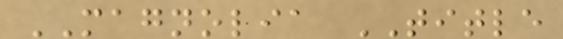MAGNOLIA TITLE
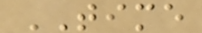TIME
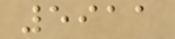5911
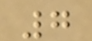7
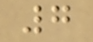7
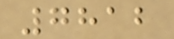7812
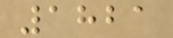1821
